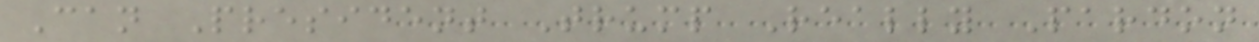Can President Trump Really Pardon
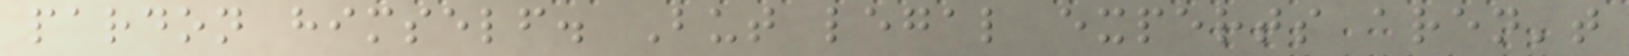pardon himself. But legal experts aren't
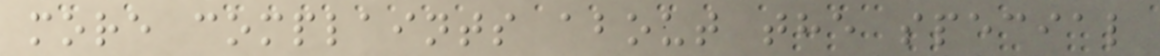more complaints about the special
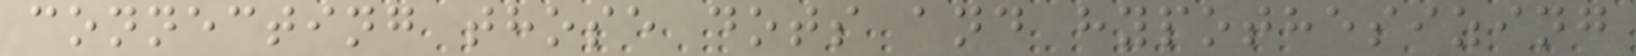connecting those dots and hypothesizing
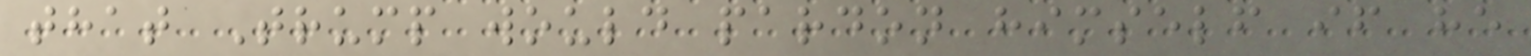that Trump would pardon himself if he
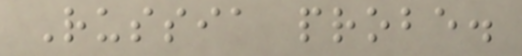Russia probe.
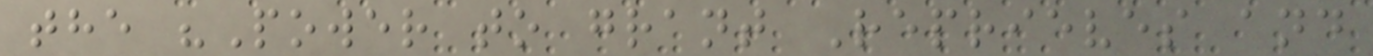the "Power to grant Reprieves and
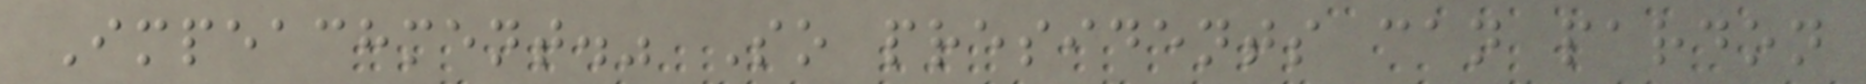Impeachment." So presidents can pardon
